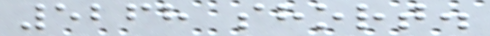5268 short.
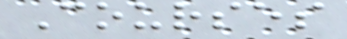Courses
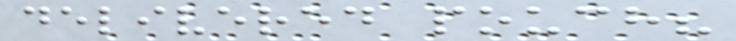delivered pouch?
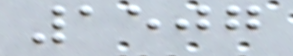1507
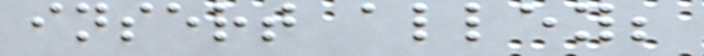insert alley;
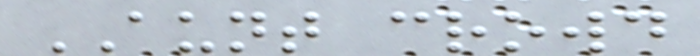AUNT crowd
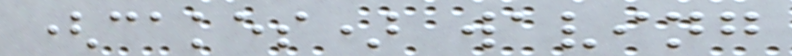(cakes) waving
